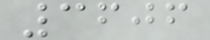3606
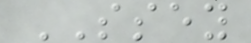SSEY
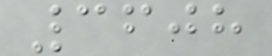3608
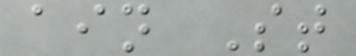ain St
